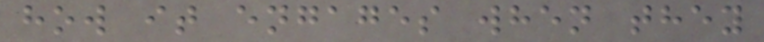how it engages when they
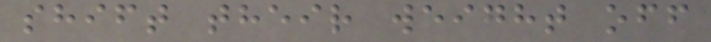shift their weight off
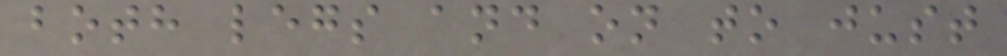both legs and on to just
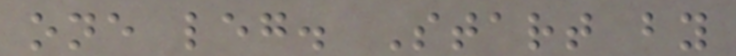one leg. Start by
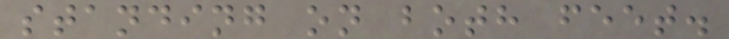standing on both feet.
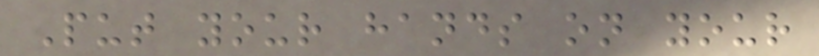Put your hands on your
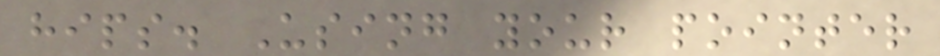hips. Using your pointer
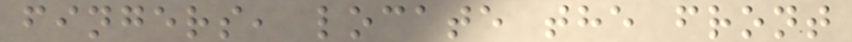fingers, locate the front
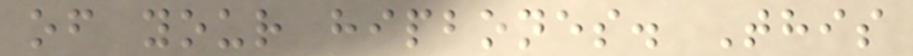of your hipbones. This
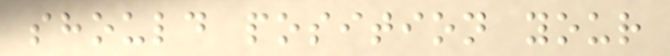should position your
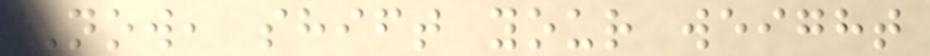Now, shift your weight
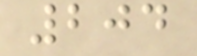204
